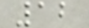12
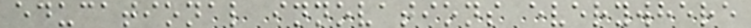educational innovations everywhere
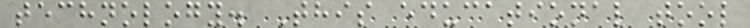technology. This educational tool
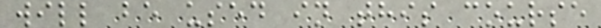will be used in this course
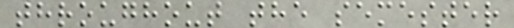throughout the semester
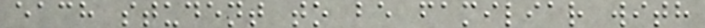each student to be familiar with
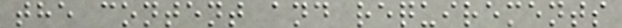the content and requirements
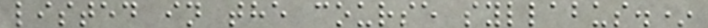listed in the course syllabus.*
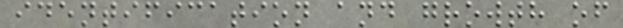identification and growth of
